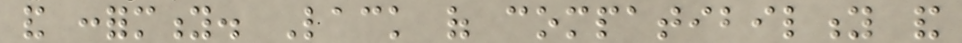and conformity. Lack of compatibility and
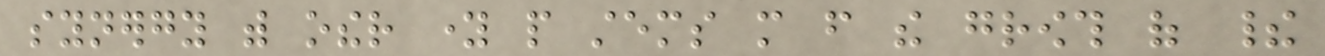synergy with other young people stems more from the growth of their
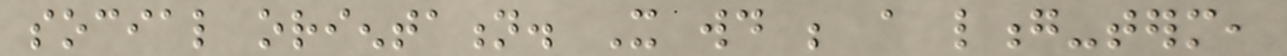social orientation. It would be a long-term,
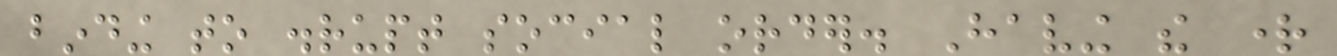binding to disrupt social order. Having the right
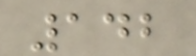142
